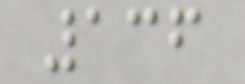136
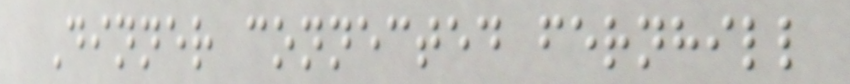Dinner connected fernhill
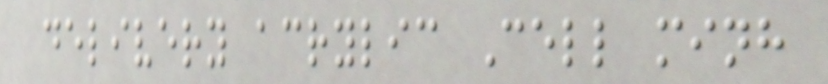delivery acrylic Cell minh
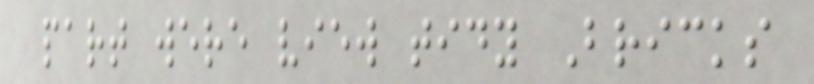part were view tidy Bricks
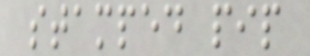stamped pip
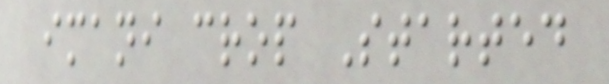imani crop Started
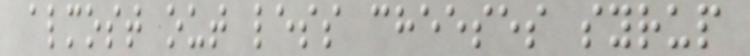almost out less cheeses syrup
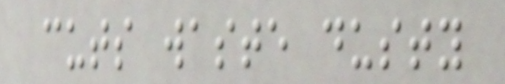cuts waste dusty
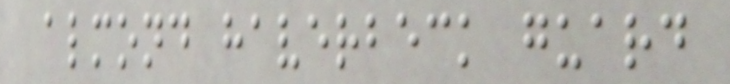almond haverbeck guard
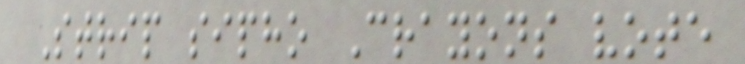Strip sipho Crayons vote
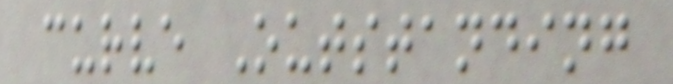curve Outstanding
